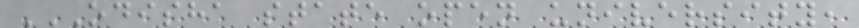ODISHA STATE OPEN UNIVERSITY,
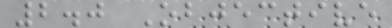2.0 Objective
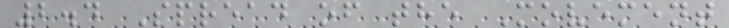2.4 Spread of the Movement
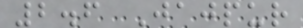2.6 Jajpur
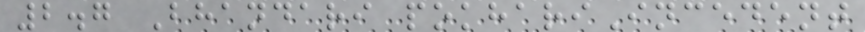2.7 Bhandari pokhariIncedent
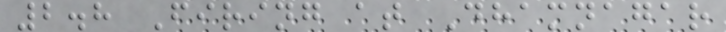2.8 Firing at Dhamnagar
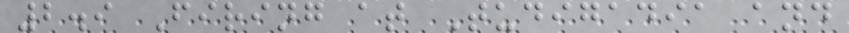2.9 Firing at Tudigadia and
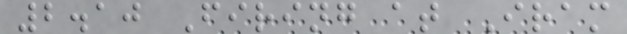2.10 Firing at Iram
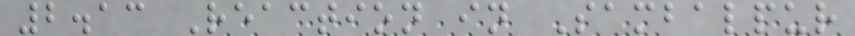2.13 Reaction in Sambalpur
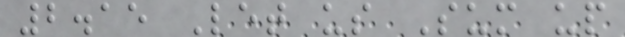2.15 Let us Sum up
